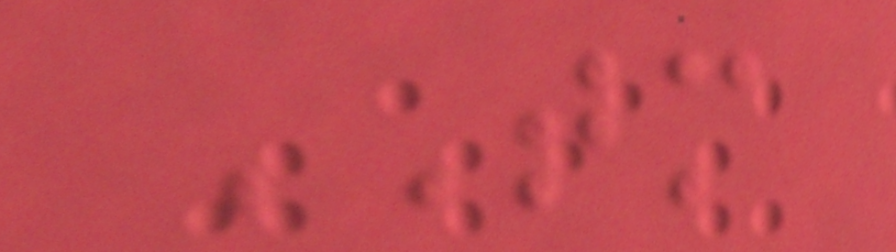TM
